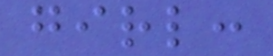girl:
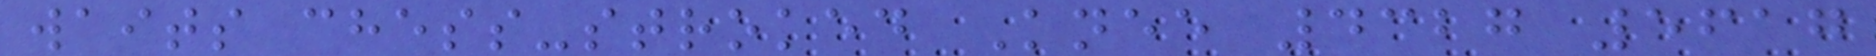waits chess-stroked Knee 4327 5617
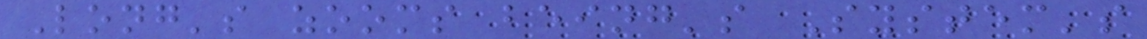Long's zooms being's System's
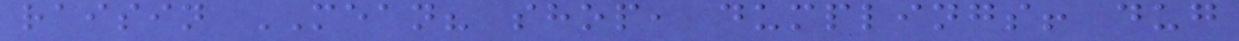raisin MEAN? shop, dumplings! dug
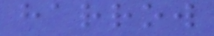harrow
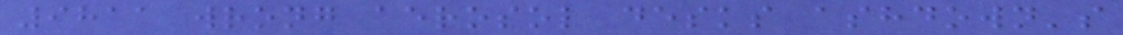9811 wrong aerosol desks ashdown's
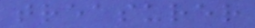treasurer
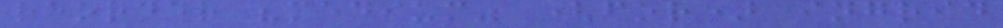reorder "medium" (for) ingrid
